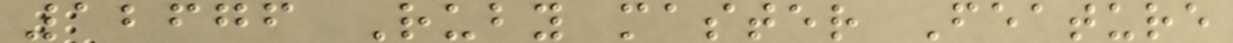12676 Ruby master Feature
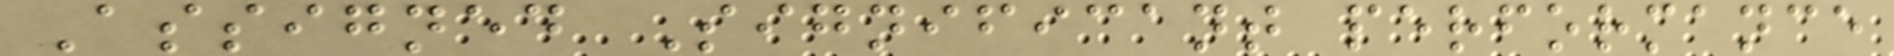Assigned Significant performance
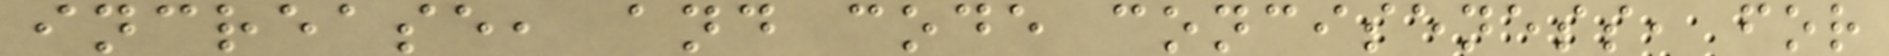increase, and code conciseness, for
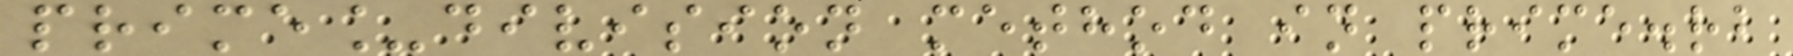prime_division method in prime.rb
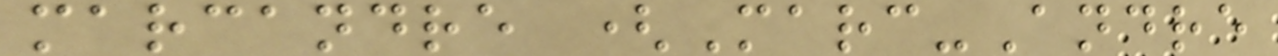marcandre (Marc-Andre
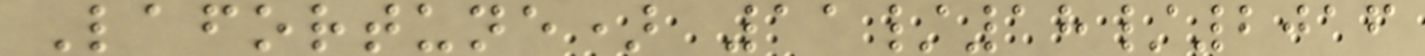Lafortune) 11/18/2016
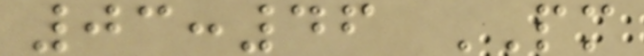03:46 PM
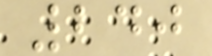240
